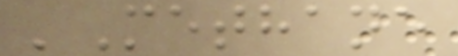'Methane
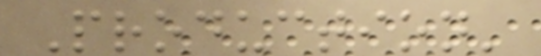Production'
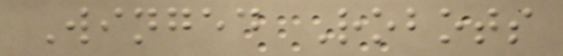Winged Robots
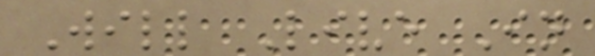Will Live In
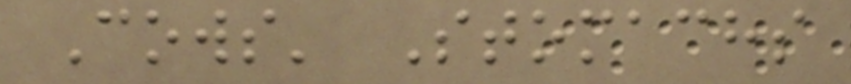Cows' Stomachs
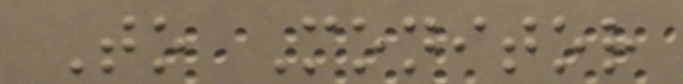To Monitor
